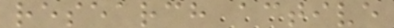research active
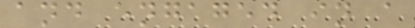and engaged in a
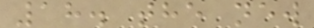18. the new
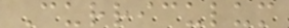Curriculum
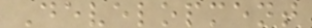Development
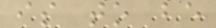is to be
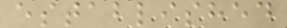established
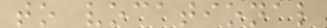to vocational
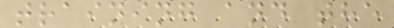training and the
